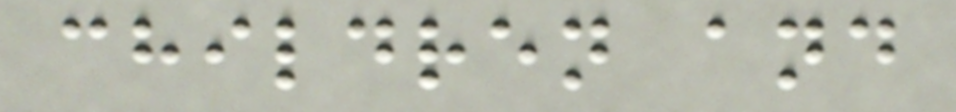children and
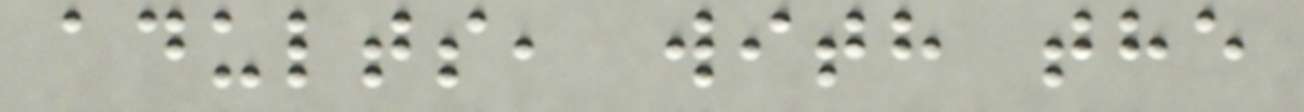adults, with the
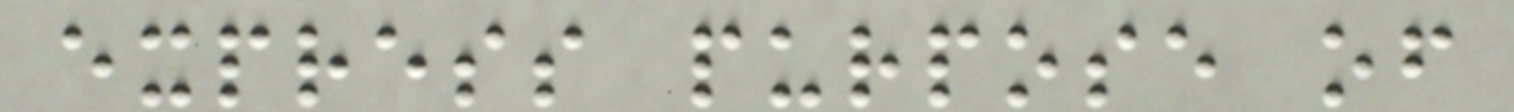express purpose of
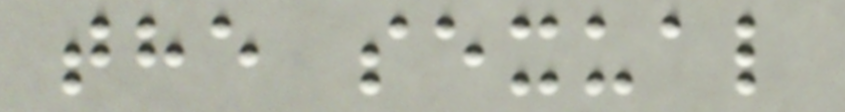the sexual
